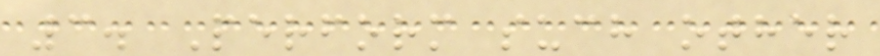3. Perform such other
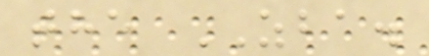the ZBA.
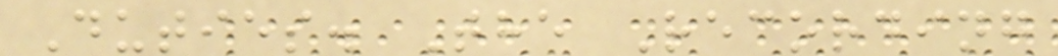Duties. The Recording
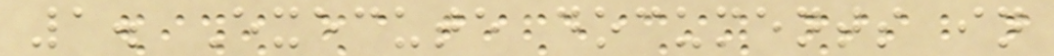1. Execute documents in
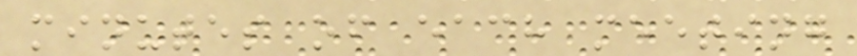minutes of each meeting
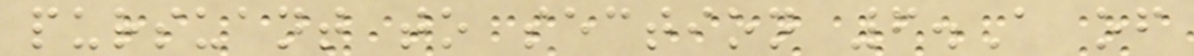pursuant to section 6.A of
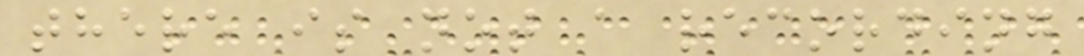there is not a recording
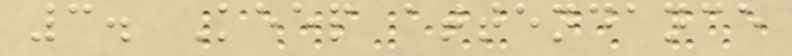3. Keep attendance
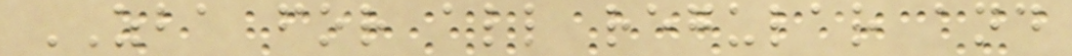ZBA for all regular and
